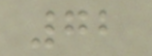72
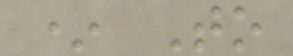* To
